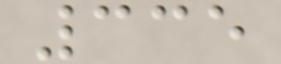335
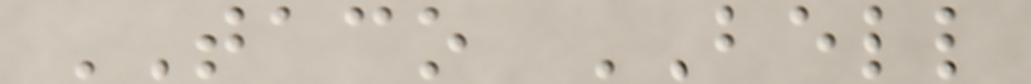TACO BELL
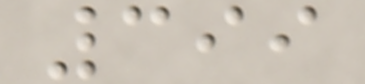399
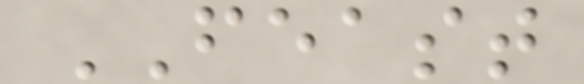FEAST
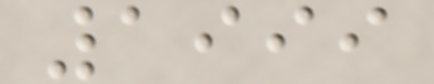1999
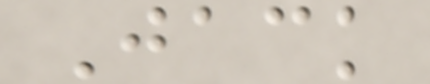Jack
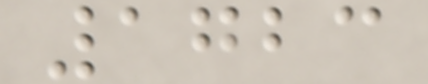1723
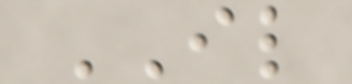IL
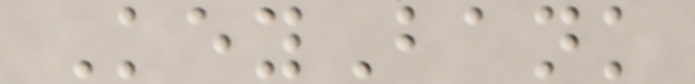KeyBank
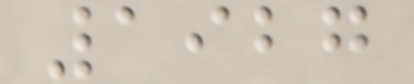1927
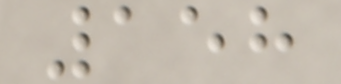158
